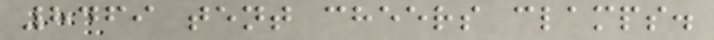8469 tent cheers clamps.
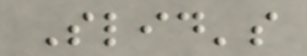Slid's
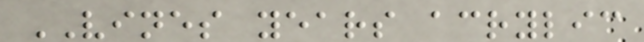VINES years acrylic
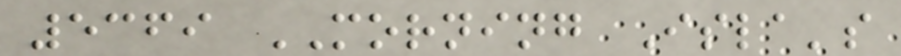5369 MORNING Isla's
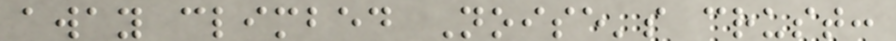away climbed Noise's crust:
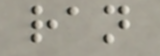ran
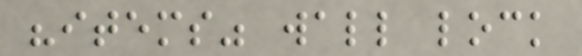"items" wall lock
